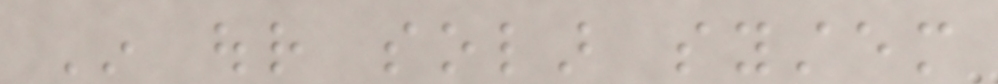In our solar system
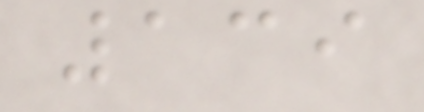139
